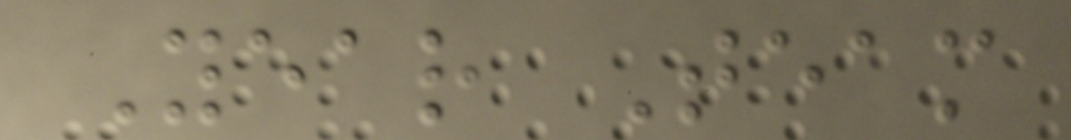Year Team
